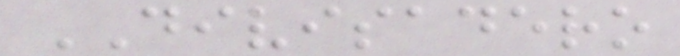DIVISADERO
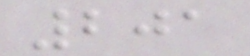201
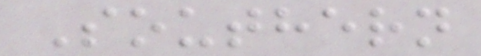Southern
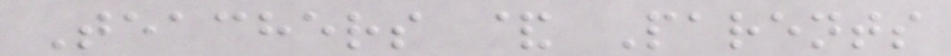Teachers & Parents
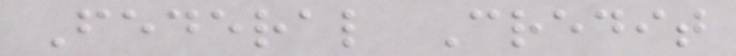Federal Credit
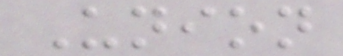Union
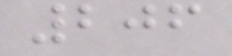206
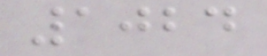1024
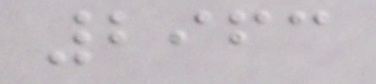2963
